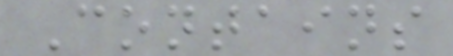Contains
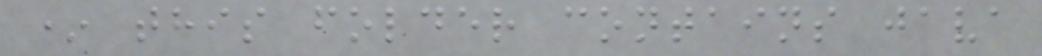* this folder contains java
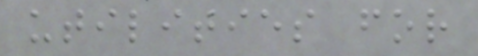utilities for
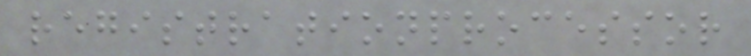registrationprocessor
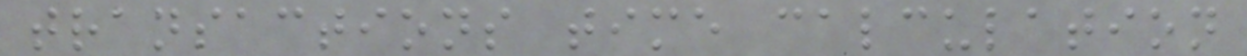transactions time calculation
